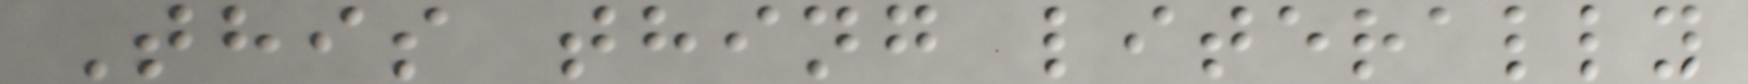This thing literally
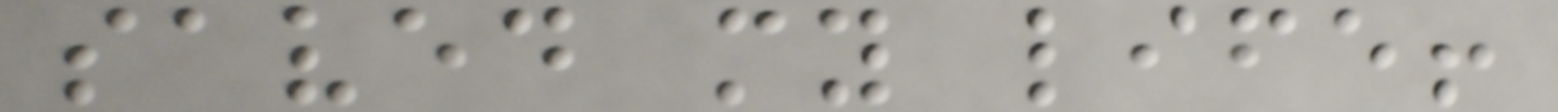saved my life!
